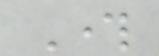Through
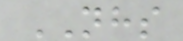NHS
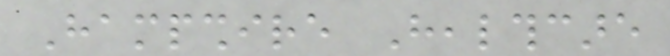Hampshire Healthcare
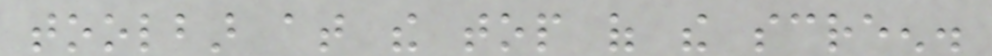toolbar at the top of the screen.
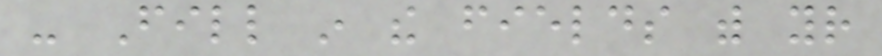- Fill in the fields with your
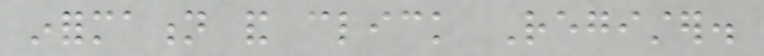information and click Register.
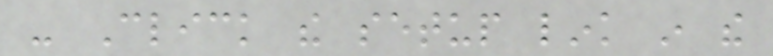- Click the setup link in the
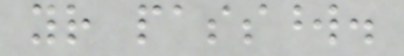your password.
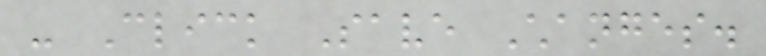- Click Save Changes.
